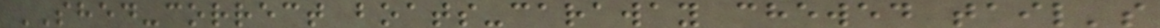SHED-correct boats-caraway chewed tail's
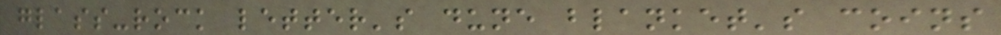glass-rock letter's dune blanket's coins
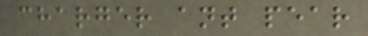charger ant pear
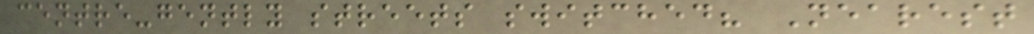centre-gently streets switched? Nearest
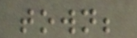town;
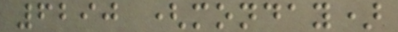6290 (monday)
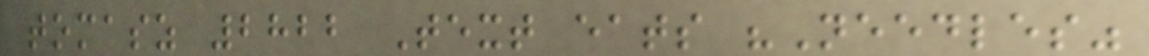tomasz 2822 Text eats "Needles"
